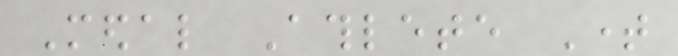Medal Athlete Time
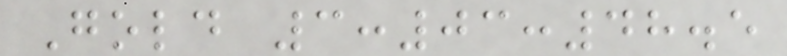Gold 3:03:48.5
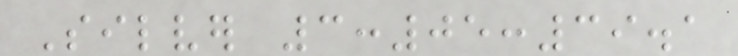Silver 3:05:39.1
